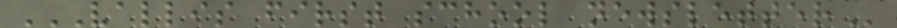VALLIS FIRST SCHOOL NEWSLETTER
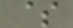$
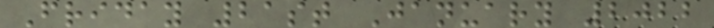Friday 21st January 2022
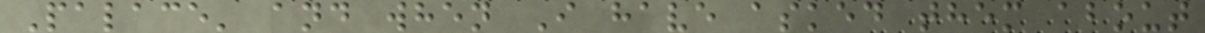Palace' and when I have asked them about
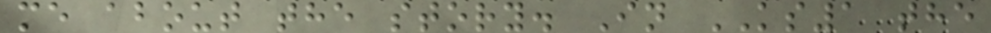me about the story. In KS1 the
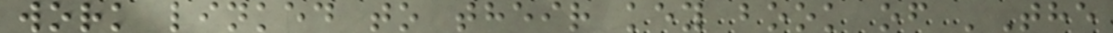work linked to their key book of 'The
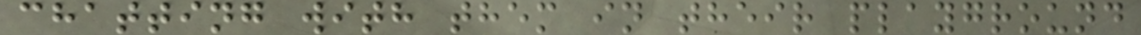chatting with them in their playground
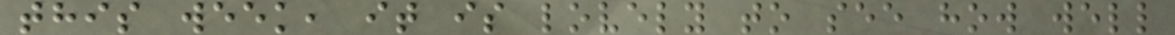this week, it is lovely to see how well
